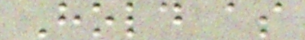Hold as
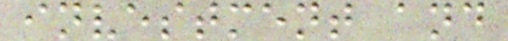investment and
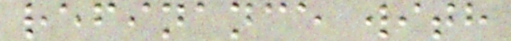refinance with
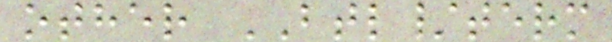other BTL/term
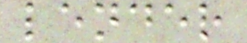lender
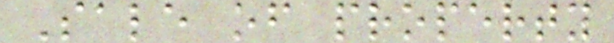Sale of property
